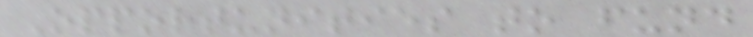Opportunities to fund
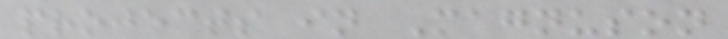projects in Magnuson
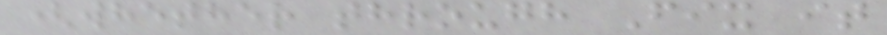(whether through Fix it
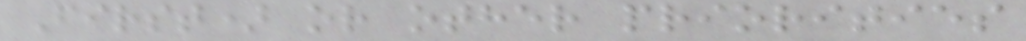First) or other priorities
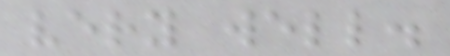very well.
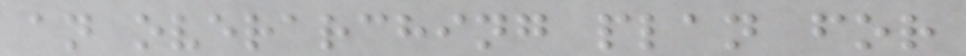an overarching plan for
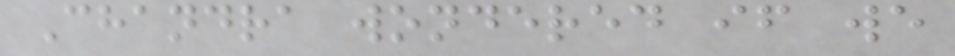Chandra wondered if we
